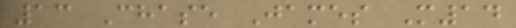13 Chase James M14
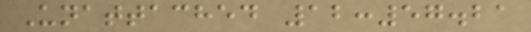Unattached 12:57.21
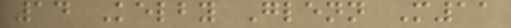14 Kelby Glenn M11
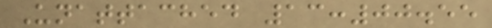Unattached 13:00.55
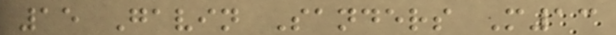15 Gavin Sanders M13
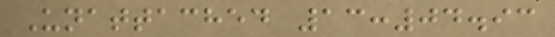Unattached 13:04.93
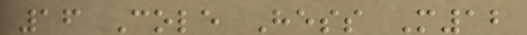16 Cole Hess M12
